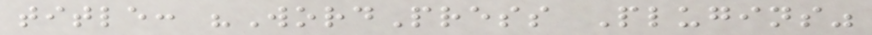title: "WordPress Plugins"
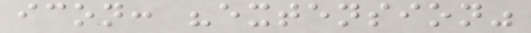icon: "extension"
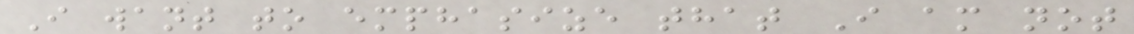I want to emphasize that I am not
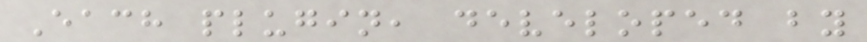Each plugin, developed by
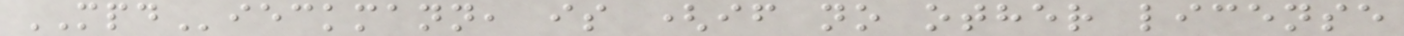MPDieckmann, is (if no other license
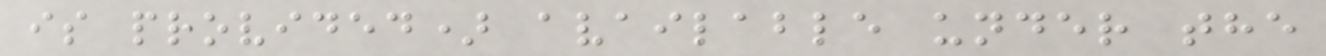is provided) available under the
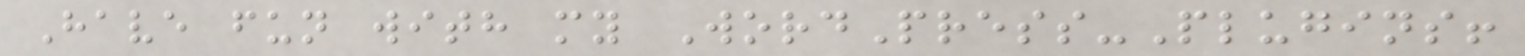Have fun with my WordPress-Plugins!
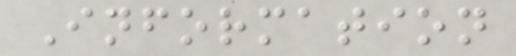Information
